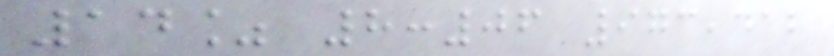14% 8:06 973,412
